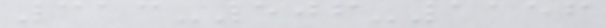313-506-1156
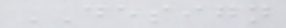DESIGN
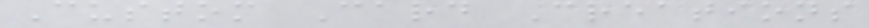Custom Card Creations
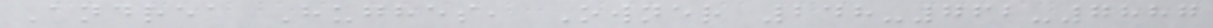Andrea Hughes, Owner 248-762-7887
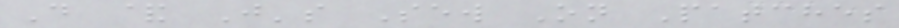D & J's Sew On Patches
